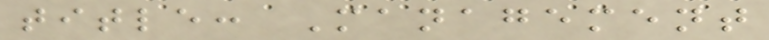title: Management
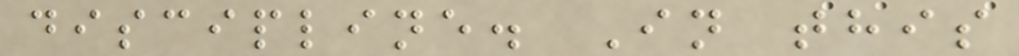discipline. In this
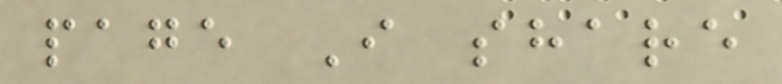page I share
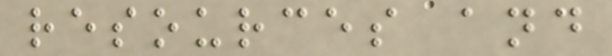resources and
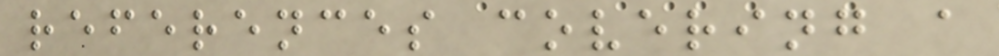references covering a
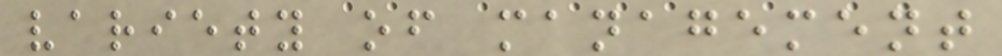variety of management
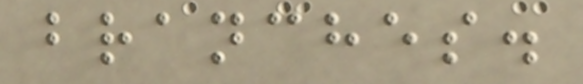branches.
